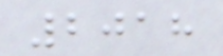2018
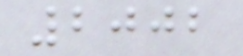2002
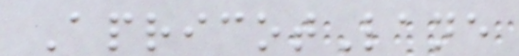ApricotLane
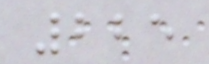225
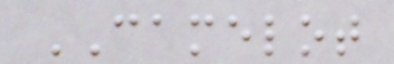CAMELOT
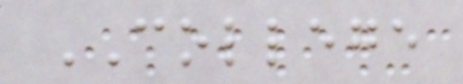COLLEGE
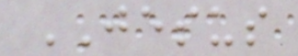JESUS
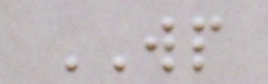WP
